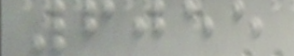6055
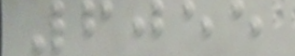6055
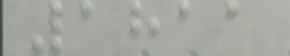1811
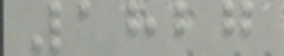1827
